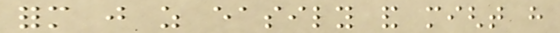form just as easily and might have
